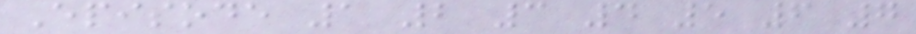Episode 1 2 3 4 5 6 7
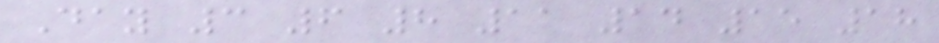Day 3 6 8 11 14 15 18
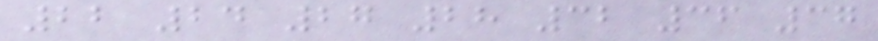22 24 27 28 32 36 37
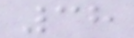38
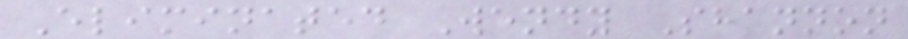Eliminated Wendy Shannon
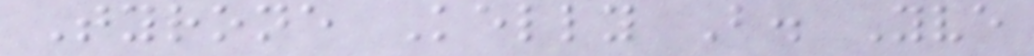Tyrone Kelly B. Yve
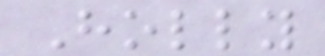Holly
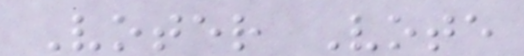Voter Vote
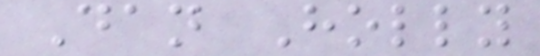Dan Holly
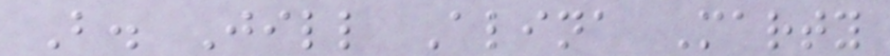B. Jill Alina Marty
